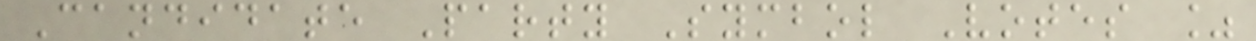Candidate Party Symbol Votes %
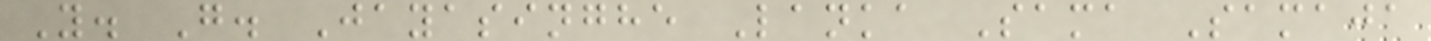Y. G. Jayasinghe Lanka Sama Samaja
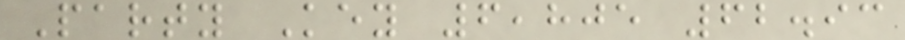Party Key 6,805 62.93
